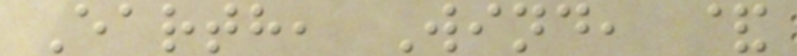Earth, Wind, &
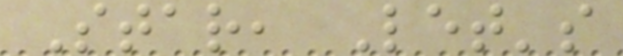Star, Let's
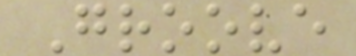Groove
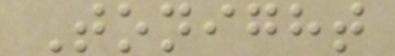Tonight
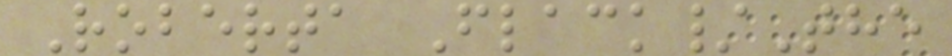Roberta Flack/The
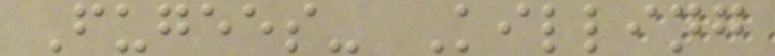Fugees- Killing
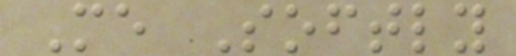Me Softly
